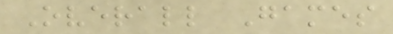Overall Games
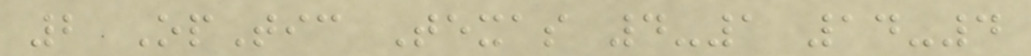2 OpTic Texas 4-1 14-4
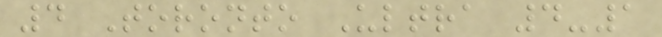4 Toronto Ultra 4-1
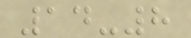14-8
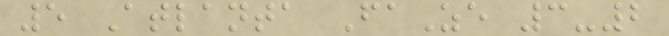5 Atlanta FaZe 3-2
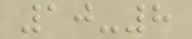10-8
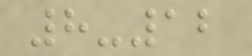8-12
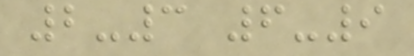2-3 6-9
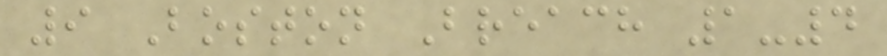9 Boston Breach 1-4
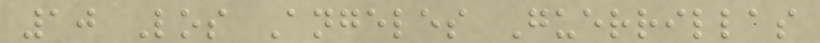10 Los Angeles Guerrillas
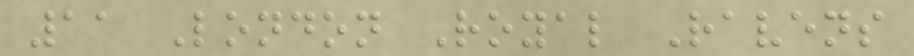11 London Royal Ravens
